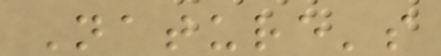Nature's
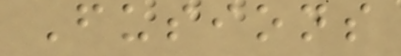Fusions
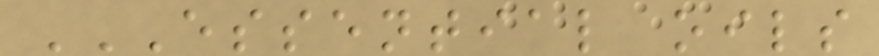ESSENTIAL OILS
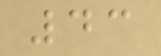43
